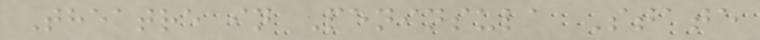Theatre in Peninsula State
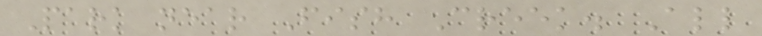Park near Fish Creek. All
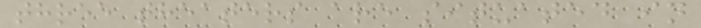three theaters are situated in
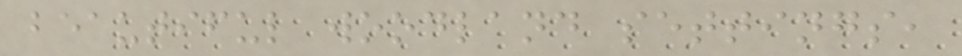beautiful woodland settings,
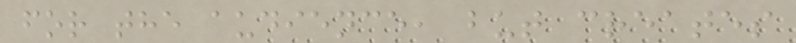for the audience, but creates
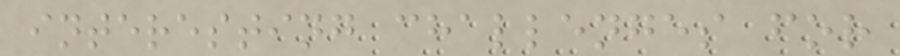interesting challenges for
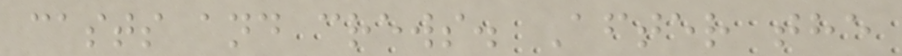casts and crews. After the
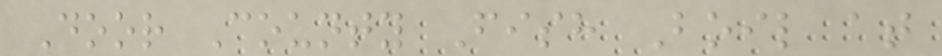Door County Fish Boil at
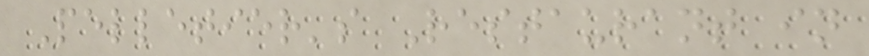Pelletier's Restaurant in
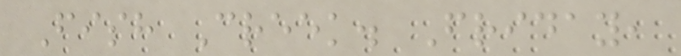Fish Creek. Friday,
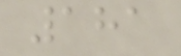181
